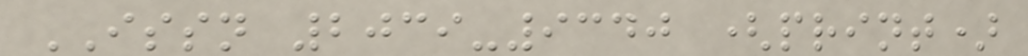ISSN 2039-9340 (print)
